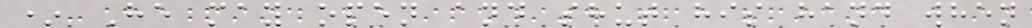* He may open and shut his hand when
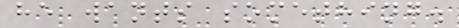he wants something.
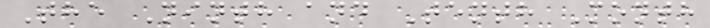The Ninth and Tenth Month
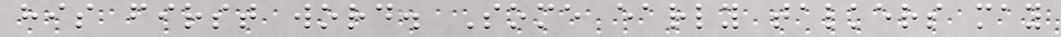his first word. Some early talkers may
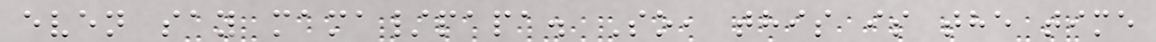even say mama/papa. So, this is the time
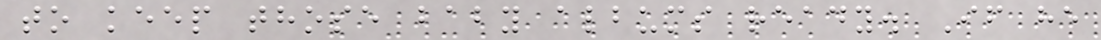to keep those baby albums ready. If he
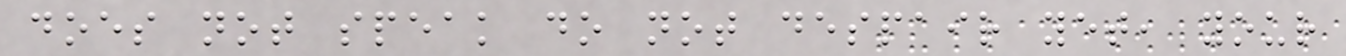does not speak do not despair yet, your
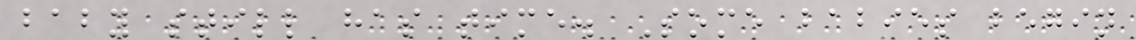baby still has time. Some babies begin
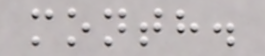month.
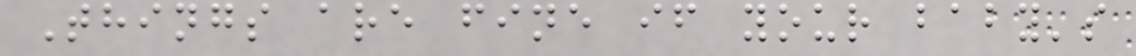Things are fine if your baby's
